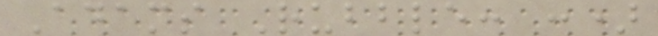Adams Rubble: :)
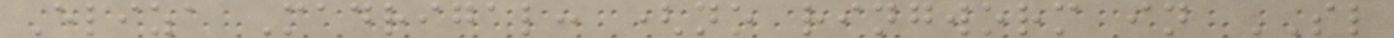Eliza Madrigal: (no ringworm in SL
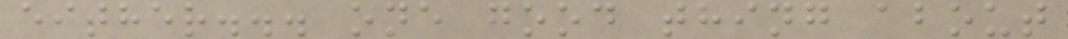either... one good thing about
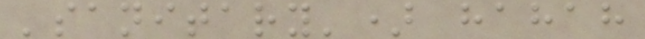'sanitary') hahah
